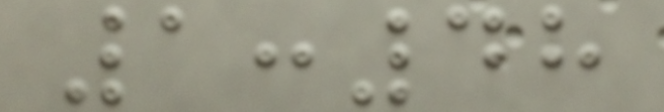1:48
